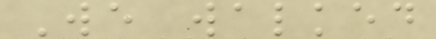We walked
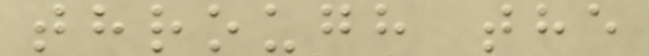through the
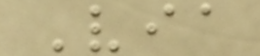Via
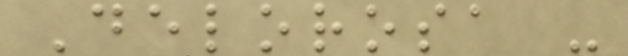Delorosa -
